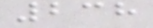238
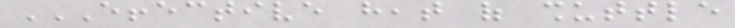EFFECTIVE HEAT OF SHUTTLE
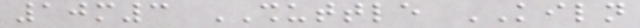10m3 SHUTTLE KILN
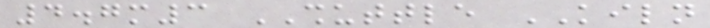4.7m3 SHUTTLE KILN
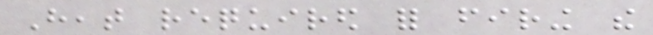Heat required for firing the
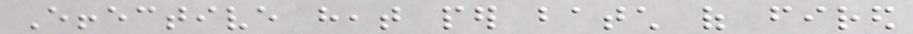Effective heat per batch of fired
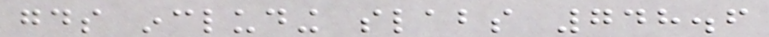goods including slabs 748.6
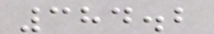384.2
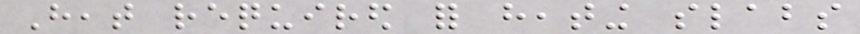Heat required for heating slabs
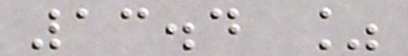13.4 %
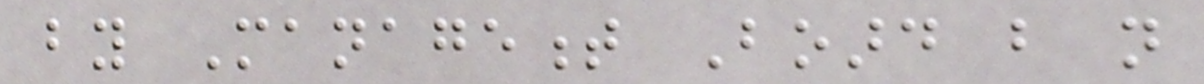by Management Board but not
